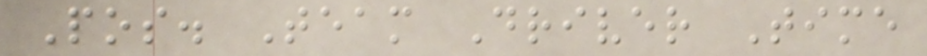Pos. Team Driver Time
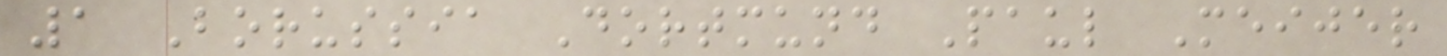1 Borussia Dortmund Paul Meijer
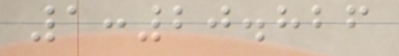1:20.826
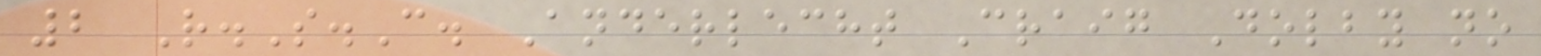2 R.S.C. Anderlecht Craig Dolby no
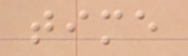time
